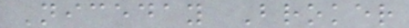Niceday Broker
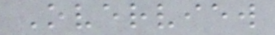Overview
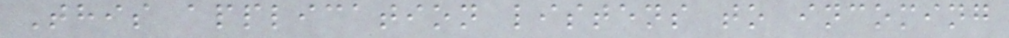This application listens to incoming
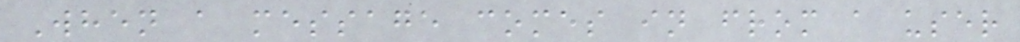When a message comes in from a user
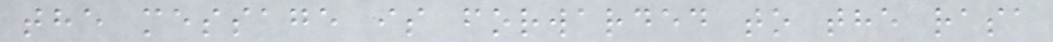the message is forwarded to the rasa
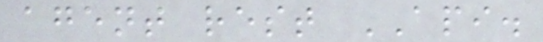agent rest API.
